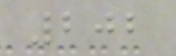202
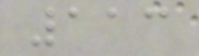113
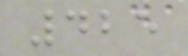425
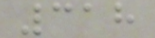318
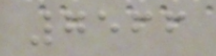7566
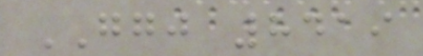GGJ 8419
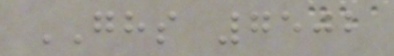GHS 7502
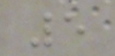5
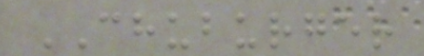CHUBURGER
